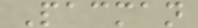Pacman
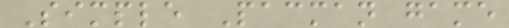Simple Pacman game
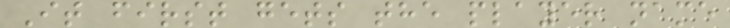It first gets the player name
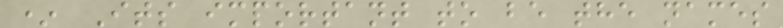* Its important to be the names
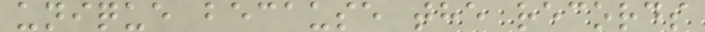unique because the records
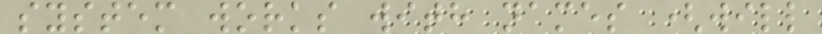system works with names (will
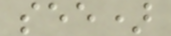see)
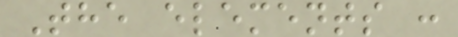The elements :
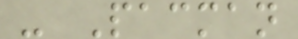- Pacman
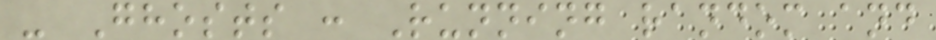- Ghosts : Running random and
